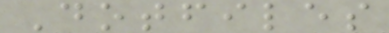Dotfiles
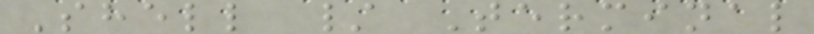Shell / Terminal
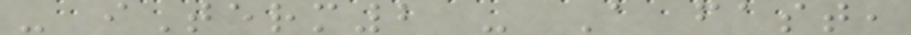- iTerm2 - A fast,
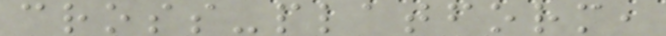cross-platform,
